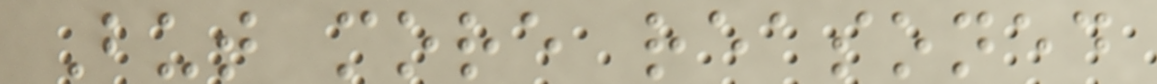But more reasoned
